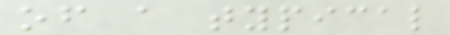of a typical
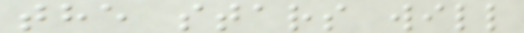the stars will
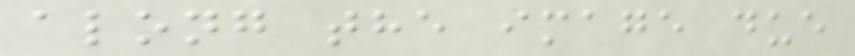along the image due
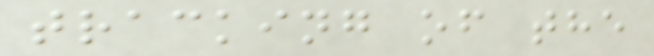tracking of the
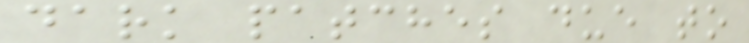dark patches due to
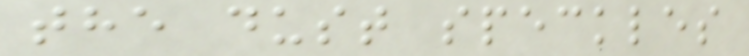the dust speckles
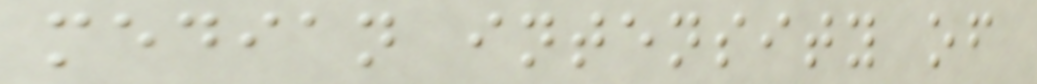median intensity of
